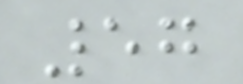57
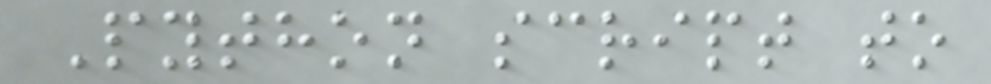Python script to
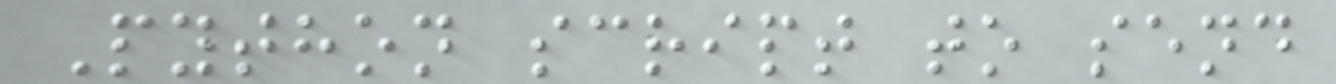Python script to send
